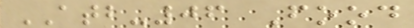ATB-06 Food
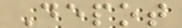Depot
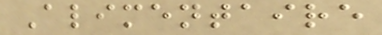Alimentaire
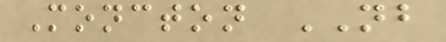Moncton NB
